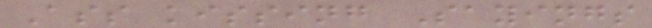Ass kissing Sayings
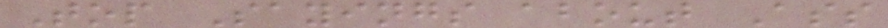Top Sayings about Ass
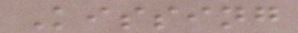Kissing
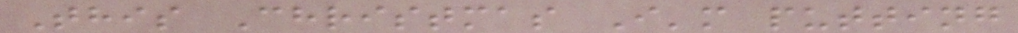This Christmas I'm putting
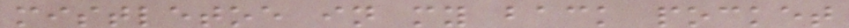mistletoe in my back pocket
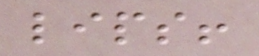lips!
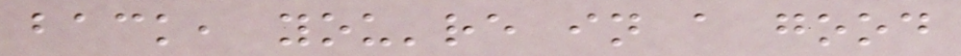back, you're in a good
